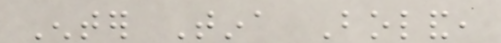Enter Tina Boland,
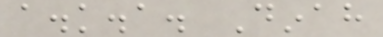a.k.a. Dinah
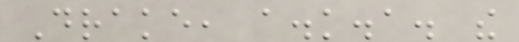Drake, a.k.a. the
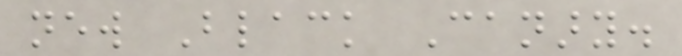new Black Canary.
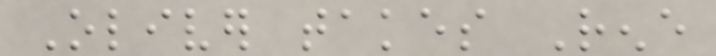Oliver takes Rene
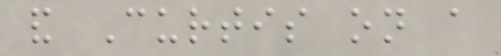and Curtis on a
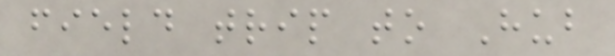field trip to Hub
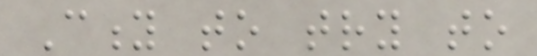City to try to
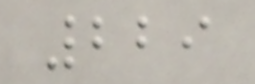229
